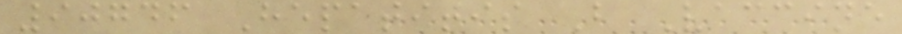90746 Hepatitis B Vaccine
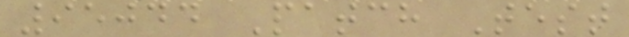95044 Patch Test
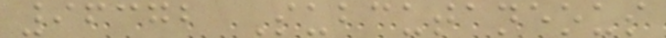96372 Subcutaneous
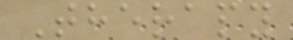Therapy
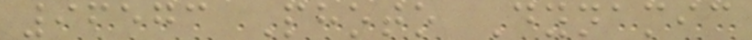96573 Photo Dynamic
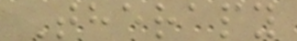Therapy
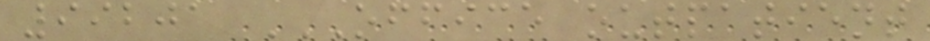99201 OFFICE OUTPATIENT
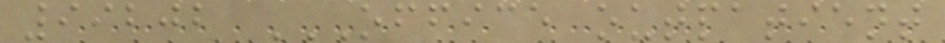99202 OFFICE OUTPATIENT
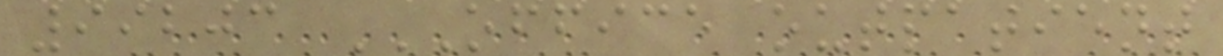99203 OFFICE OUTPATIENT
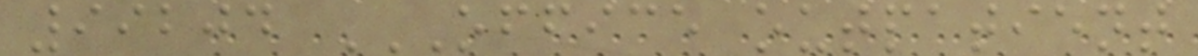99204 OFFICE OUTPATIENT
